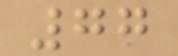77
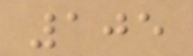105
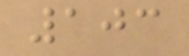103
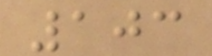103
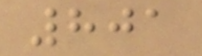801
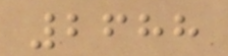2688
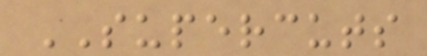SUPERCUTS
